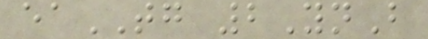eaTG 2YnB
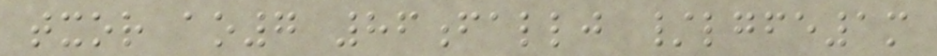txor ao7 86fallj /lgfe1m
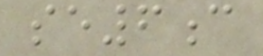se6c
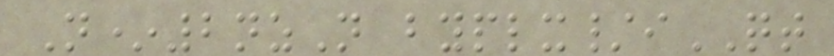N*2nzN byplx/iQT
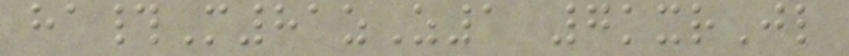ha#M81zZ1 7kxrJl
